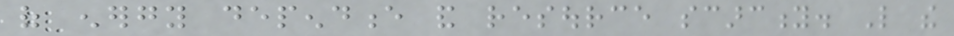of energy dependence and resource scarcity. Like the
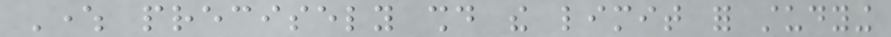Where precisely should the limit for studying
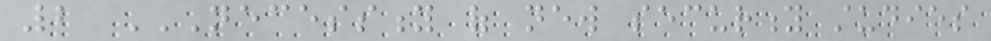2 NECESSITY OF NEW SECURITY STUDIES
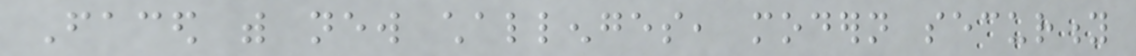Faced with new challenges, modern security
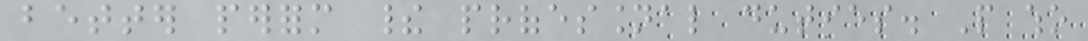better perform their professional duties. People who
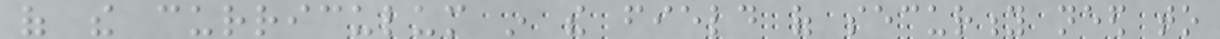of the curriculum in the field of security need to
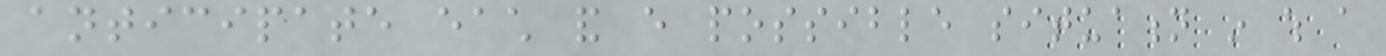anticipate each and every possible situation in which a
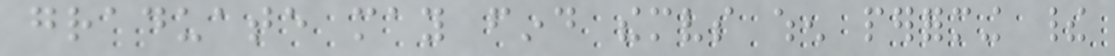graduate may find themselves when performing their
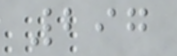297
